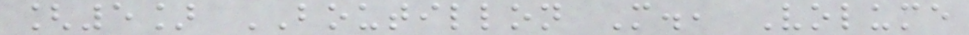[5] BOUTILLON M., Volume
